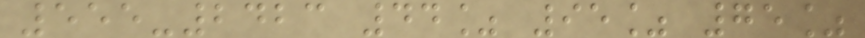555-2423 44% 95% 75%
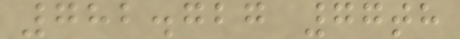782.727 77th
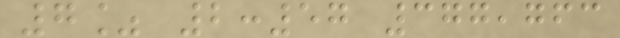7% 2:57 377,763
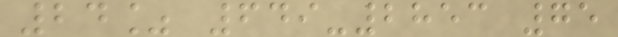24% 649-2853 75
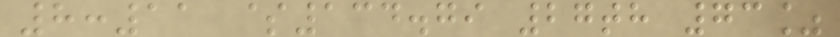8:11 $134.79 27th 73%
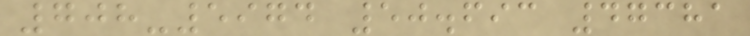708-5974 50.693 47381
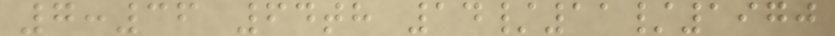7:36 64th 14/11/1970
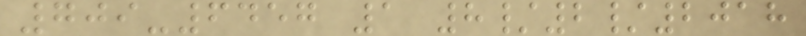709-6457 1 8/2/2018
